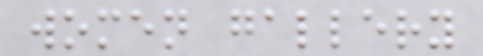women gallery
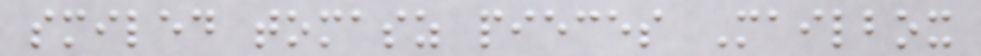smiled tomasz pieces Mailbox
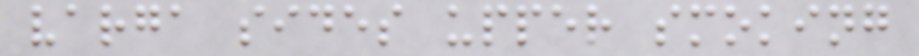varga sides upper smoking
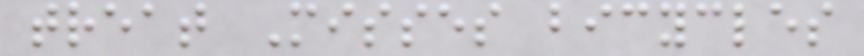treat Misses bicycles
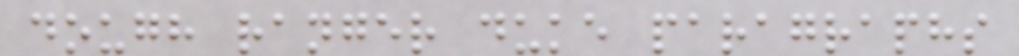dough ranger duke paragraphs
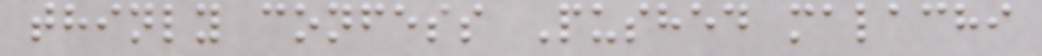thinly confess Pushed malachi
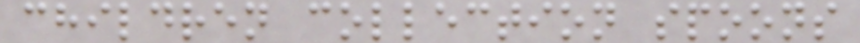children collection spoons
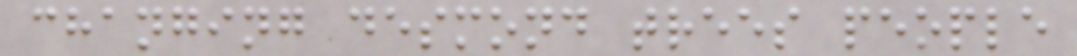changing desmond trees people
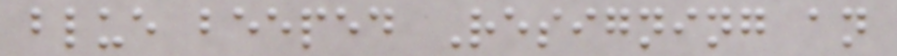blue beeped Resigning an
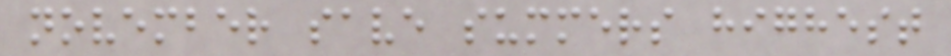november save summers highest
